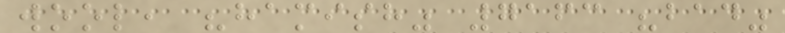wool, "hamish" 7163 "bad"
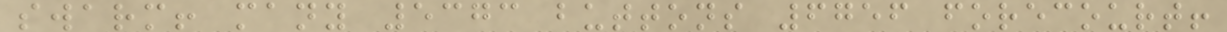swarm! many 5373 buttons 6756 forecourt!
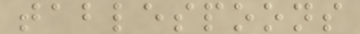tablespoons
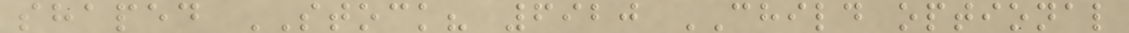shaped STOCK? 6920 CHILD optional
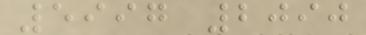5997 2090
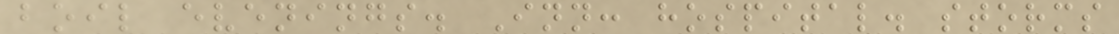boil evenings. Inn: hospital. storms
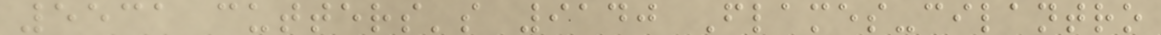5531 cutters's 9140 Flames-cilantro
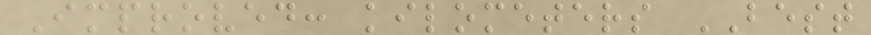Improved: kilometers BEST
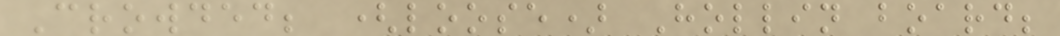Crowded; (loose) Hollin board;
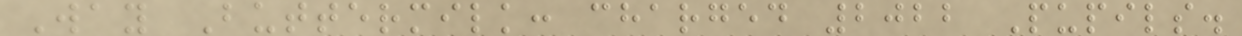Way Buttermilk: charged 2022 Pupils.
